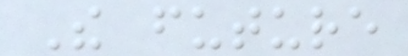The future
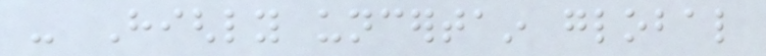- Highly uncertain global
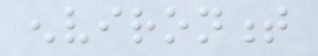environment
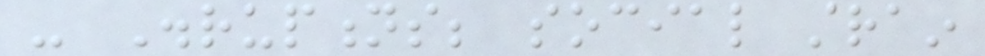- Disruptions; social strain
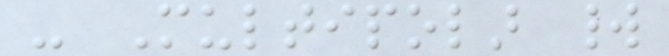- Multipolar world
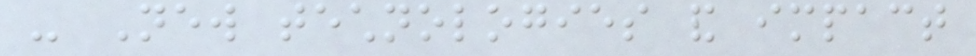- New technologies and impact
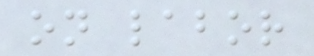on labor
